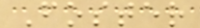Foster
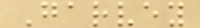Garvey
